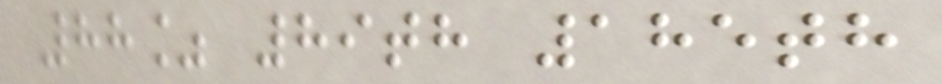88% 89th 185th
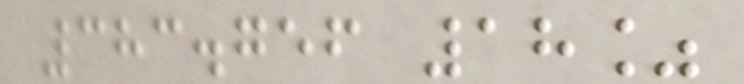383.756 18%
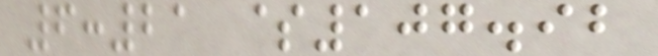6:21 $107.92
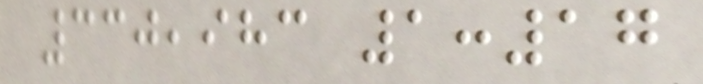330,983 1:17
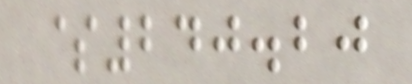$240.20
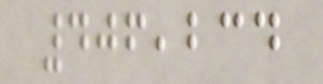406,234
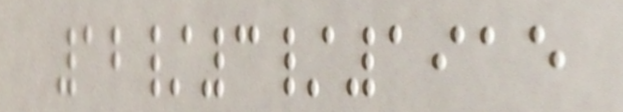12/3/1915
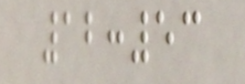12:53
